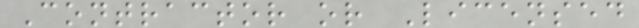Contractor or Licensed
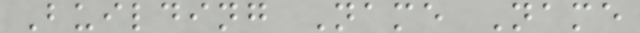Building Name Name
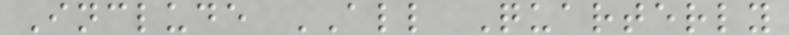Include ALL Quarterly
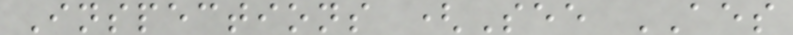Inspections (See AES
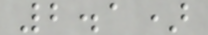2.1)
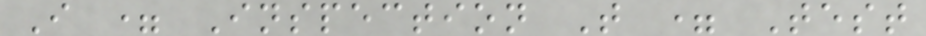I = Inspection T = Test
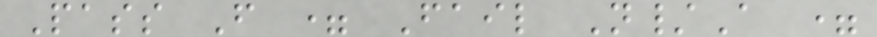Pass F = Fail N/A =
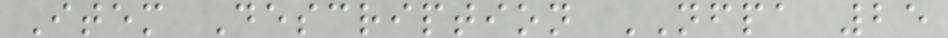Item Description NFPA 25
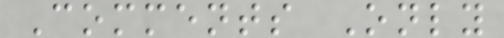Comments Only
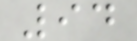94
